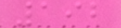192
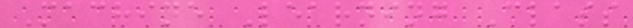Machine Learning Class
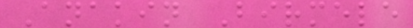Anakin Birmele
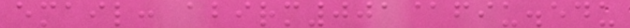email: abirm001@fiu.edu
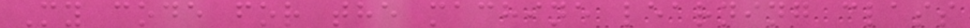My code for the machine learning class
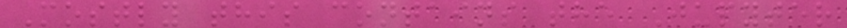Mostly this contains the Jupyter
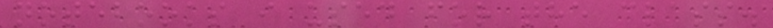notebooks i used for the class.
